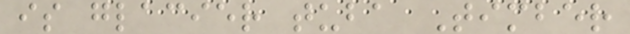is glacier tuba Timber
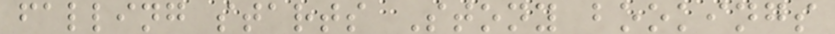falling starts Stony bookings
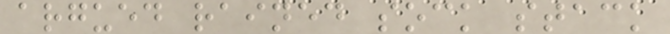argued rained sock stack
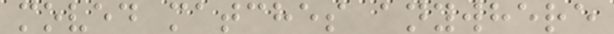moved matches anywhere
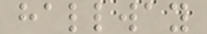hallway
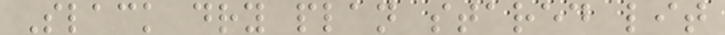Slack dry plan stared lit
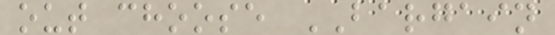out choose BARGAIN
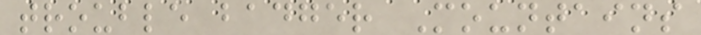trouble badger Mountains
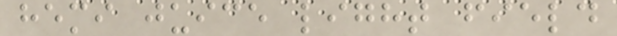hemi juice light field
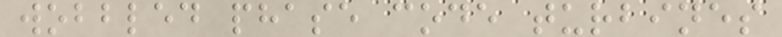wobbled phase code turbines
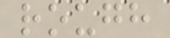rough
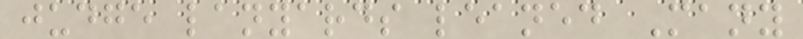judge lanyards leaned Many
